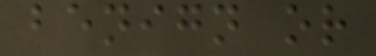benign or
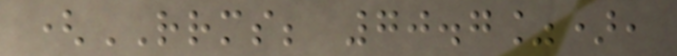(RRMS; 70.7%),
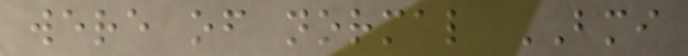were of normal BMI
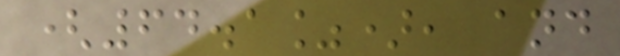(64.1%), and
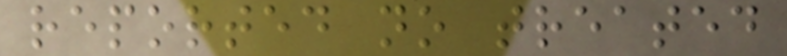reported no treated
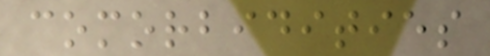comorbidities
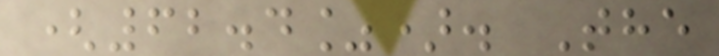(62.4%). The
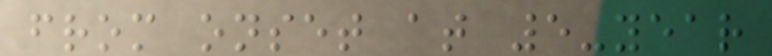from onset at 5-year
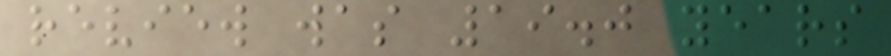review was 19.0 years
